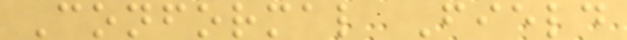Conformal Field
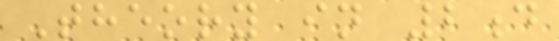Theory in 2d
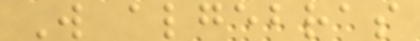W algebras
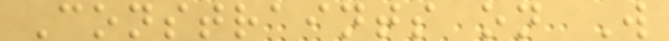Constraints on W
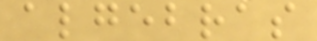algebras
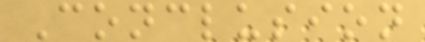Conclusion
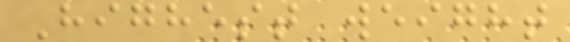Highest weight
